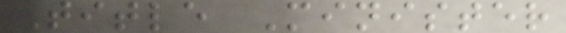Title Minister
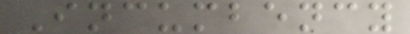Incumbency
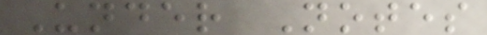Under Notes
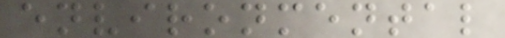environmental
